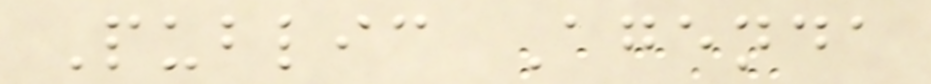Public Agenda
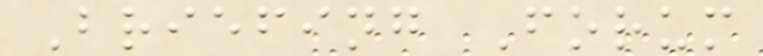Briefing Forum
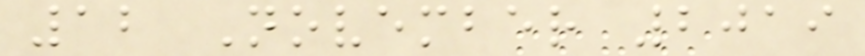12 November 2019
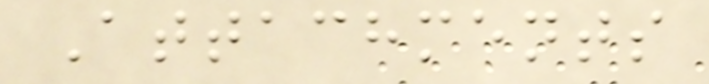Attachments
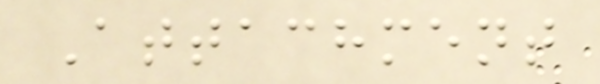Attachment
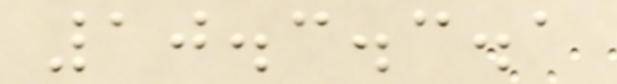10.3.3.1
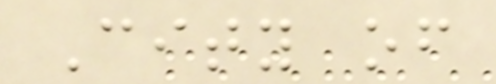City of
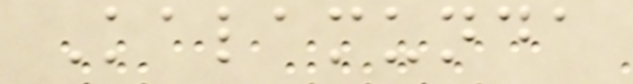Kalamunda
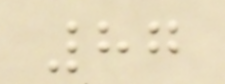87
